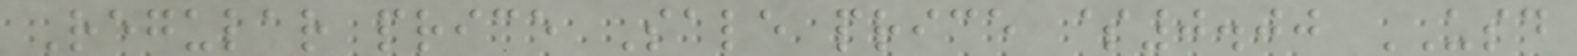Regular price Sale price $0.00 USD
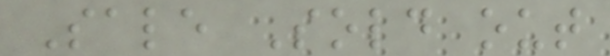Sale Sold out
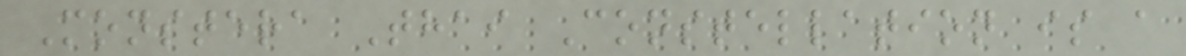Monstera Thai Constellation is a
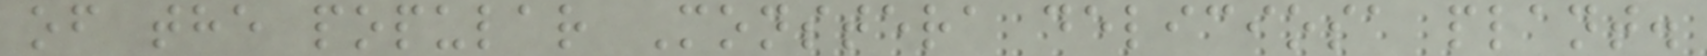of the popular Monstera deliciosa plant.
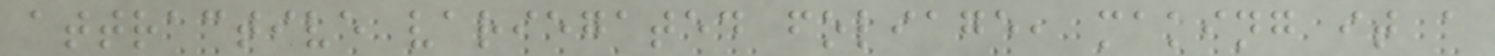attractive variegated foliage, making it a
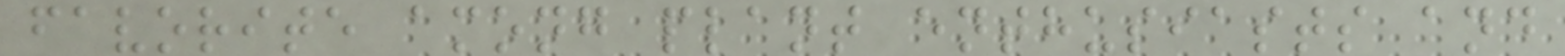favorite among plant enthusiasts and
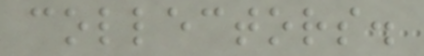collectors.
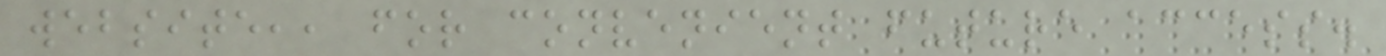website,, for convenient future access.
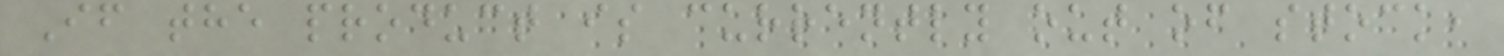If the product is currently out of stock,
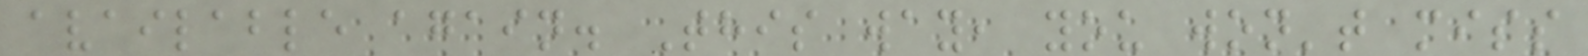available again. This way, you won't miss
